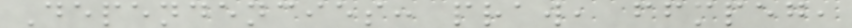Dependencies: praw, ffmpeg,
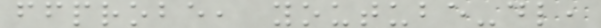ffprobe, youtube-dl,
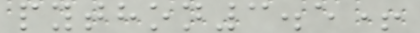python3.5+
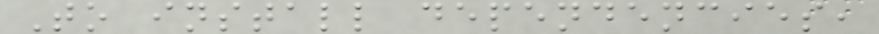To install dependencies,
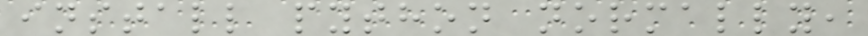install python normally,
